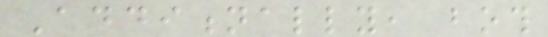Additionally, both
